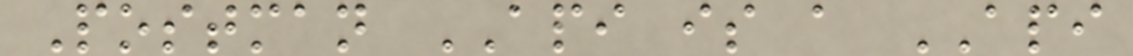Postman API is a API
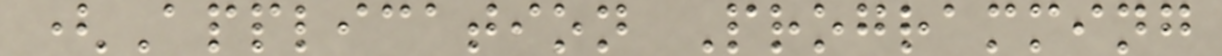(Application Programming
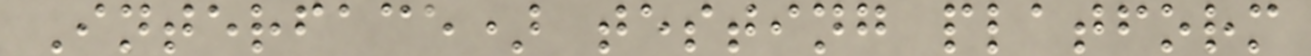Interface) testing platform
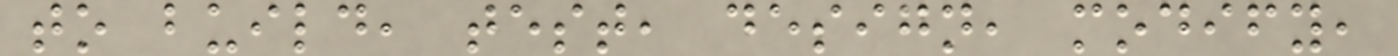to build, test, design, modify,
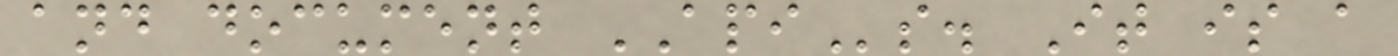and document APIs. It is a
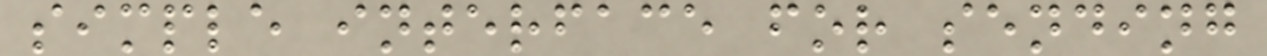simple interface for sending
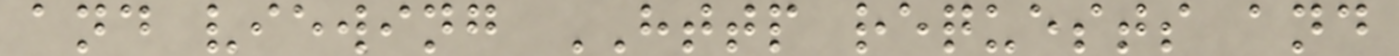and viewing HTTP requests and
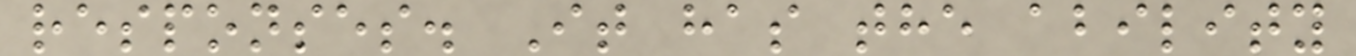responses. It has the ability
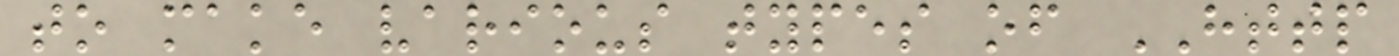to make various types of HTTP
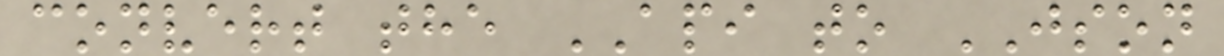convert the API to JSON
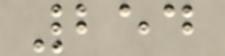254
